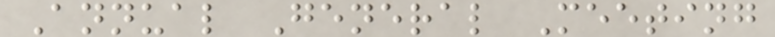Annual General Meeting
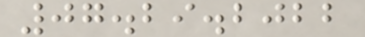07.29.2022
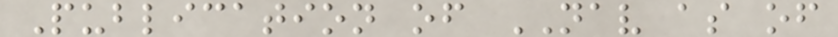Publication of NAV as of
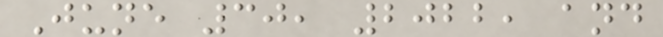June 30, 2022, and
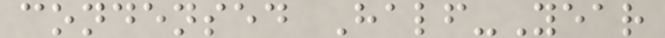condensed Half-Year
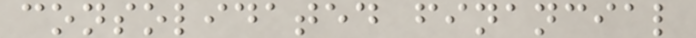consolidated financial
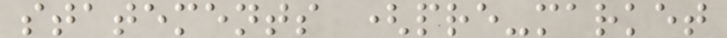statements (pre-market
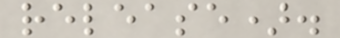release).
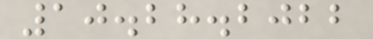10.28.2022
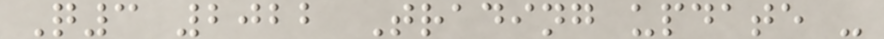Q3 2022 Trading update -
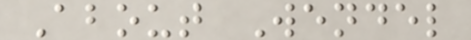About Wendel
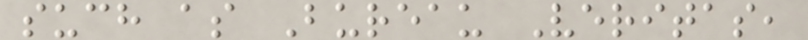such as Bureau Veritas,
